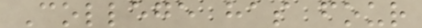College has four
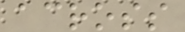across
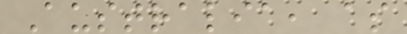Australia, as
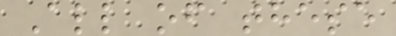All of these
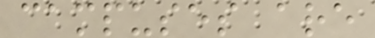campuses are
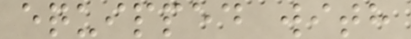equipped with
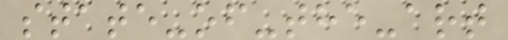state-of-the-art
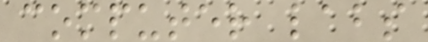computer labs
